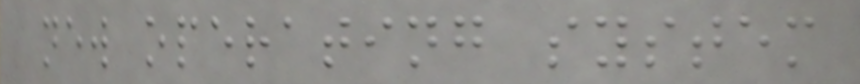new operating system
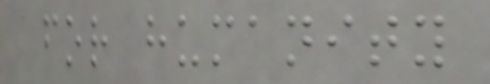for humanity
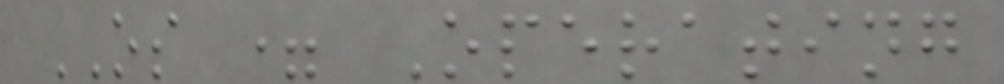OS = Operating
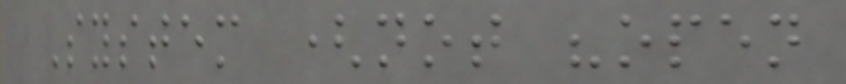System (not "open
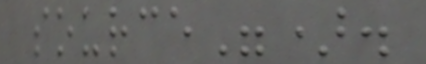source").
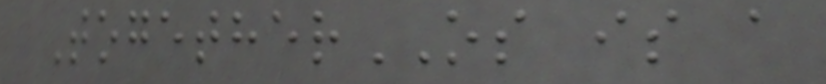TogetherOS is a
